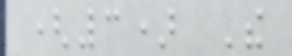(3) The
